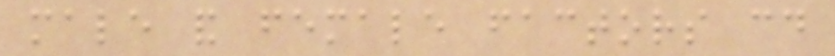male and female factors could
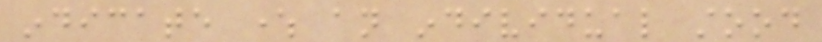indicate where an individual stood
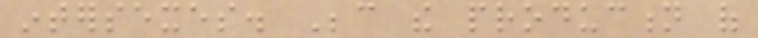intersexes. Because the production of
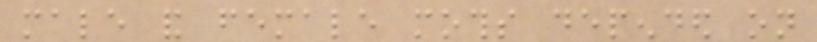male and female moths depended on
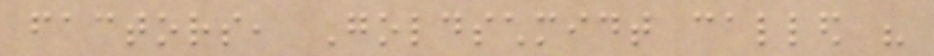factors, Goldschmidt called his
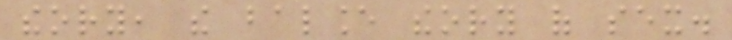theory, the balance theory of sex.
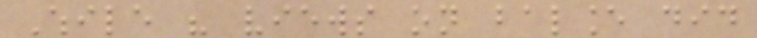While his views on balance did
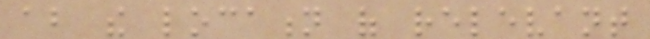about the location of relevant
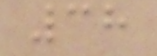38
